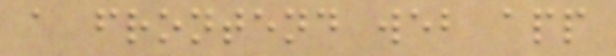a frontend web app
